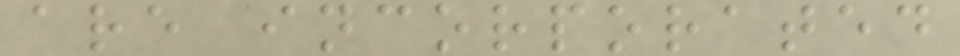are incorporated
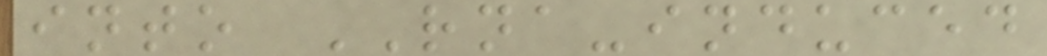into RNA-induced
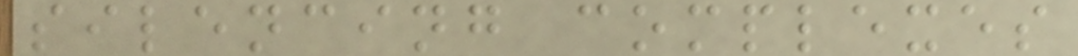silencing complexes
